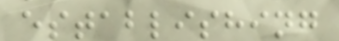establishing
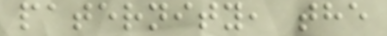paternity, the
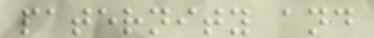paternity and
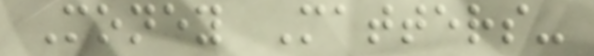Money Matters-
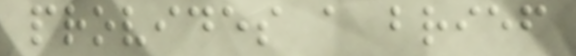provides a brief
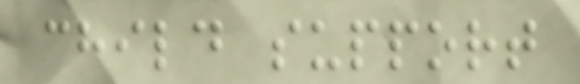child support
